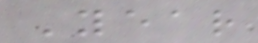Year
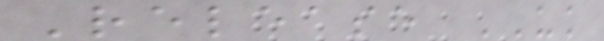Release UK
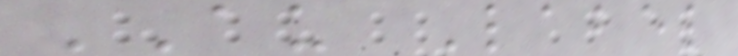AU Label
